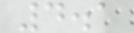4.1
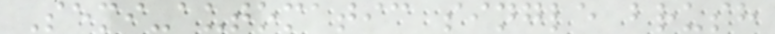Semi-automatic single brush
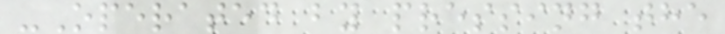-Operated by pressing the
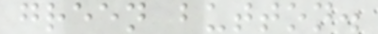green button.
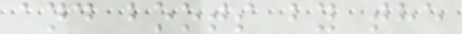and boots by the
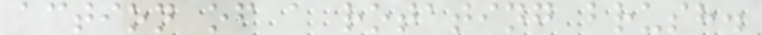action of a rotating brush.
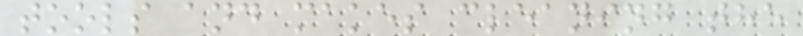tools and makes cleaning the
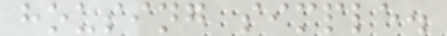housing simple.
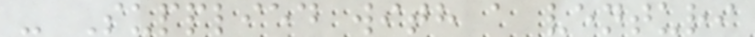- Supplied with a venturi
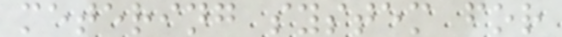metering system for
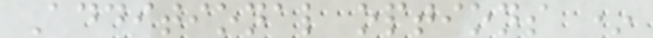Additional options *
